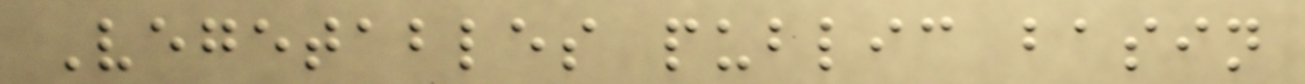Vegetables public basin
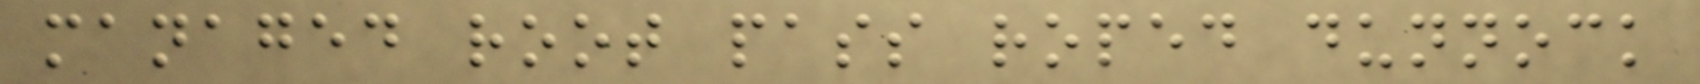managed root pass roped dunnock
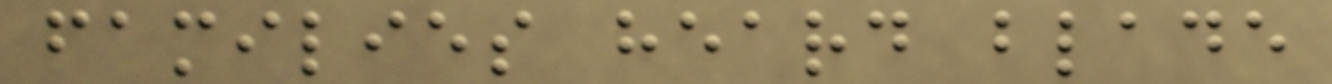families heard blade
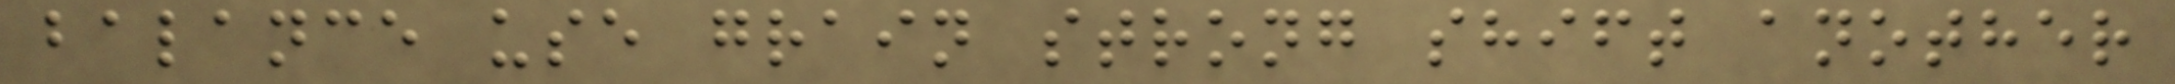balance use grain strong shift another
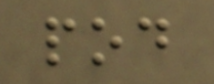pod
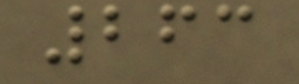263
